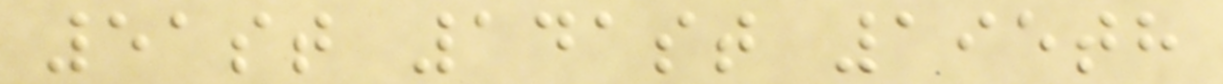51st 141st 195th
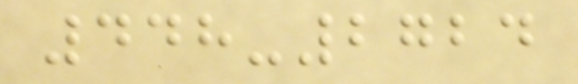448-2724
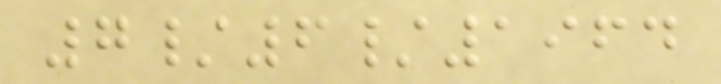7/6/1964
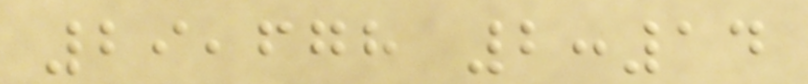29,678 2:14
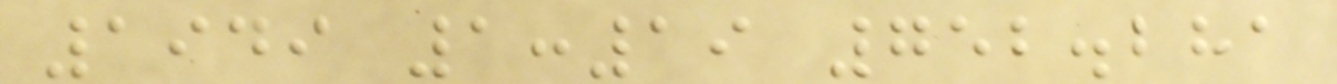1949 1:19 752.281
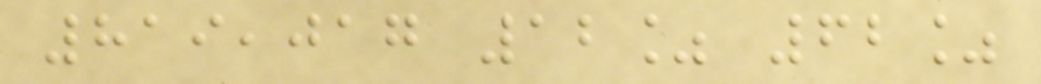819,017 12% 62%
